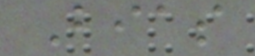Bias
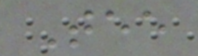Tee
